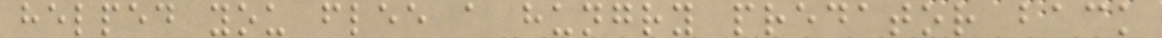helped you flee a hungry predator back
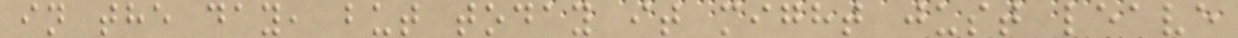in the day, but today it might just leave
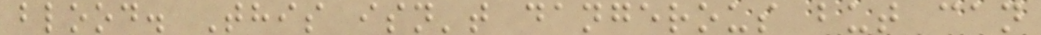blood. This isn't dangerous but can
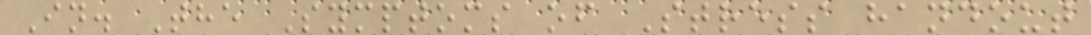In. The Symptoms of Stress handout
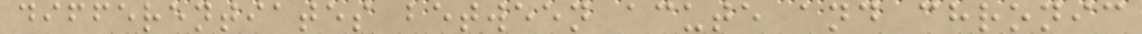differentiates between acute and chronic
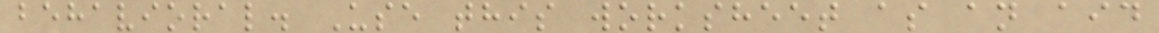behavioral. Use this worksheet as an aid
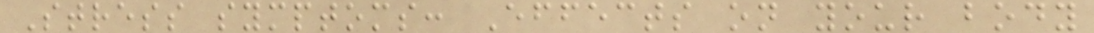Stress symptoms: Effects on your body
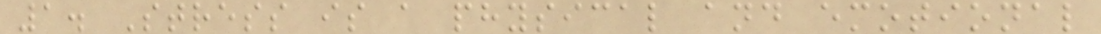1. Stress is a physical and emotional
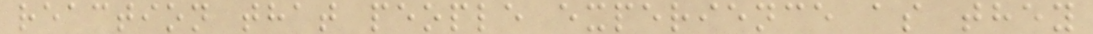reaction that people experience as they
